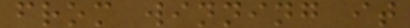from winning it
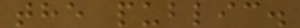the public.
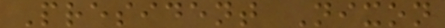President Nixon
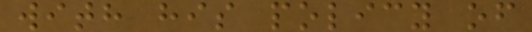with his policy of
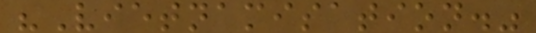"Vietnamisation."
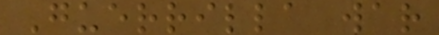Guerrilla war
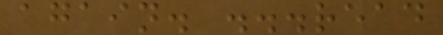again. ...read
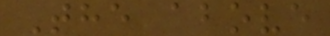The above
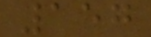157
